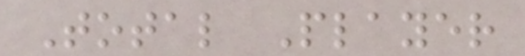Total Player
